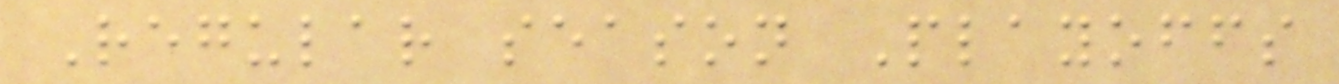Regular season Playoffs
